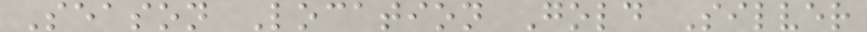Season Location Gold Silver
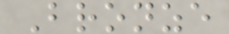Bronze
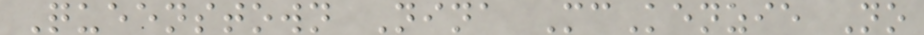Queenstown Nina McKenzie No
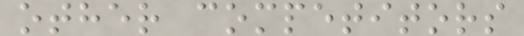other competitors
